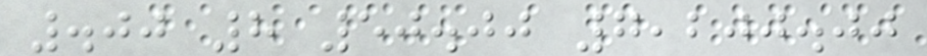.00 8 50.00 7,200.00
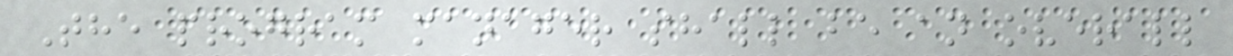The program manager shall be an overall
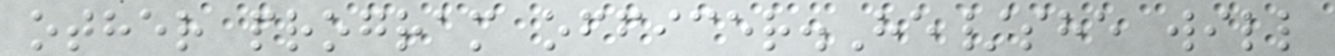other program officer.He/she will
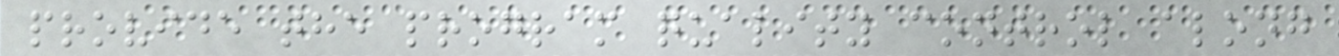provide the program quality control along
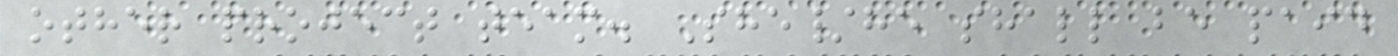other project team. She/he shall be paid
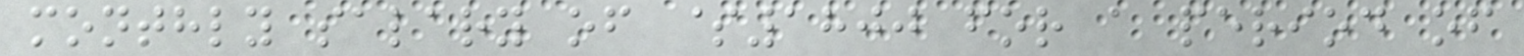monthly salary of $1800 for a period of
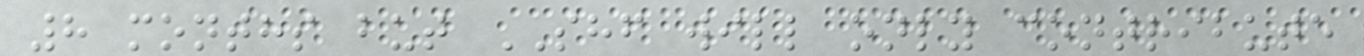8 months but SHF will only contribute
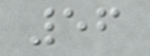56
